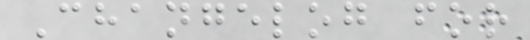Changelog for
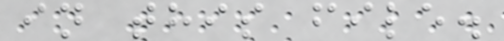in this file.
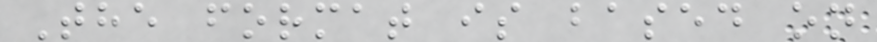The format is based on
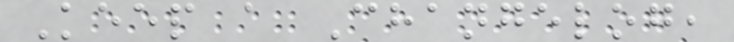Keep a Changelog,
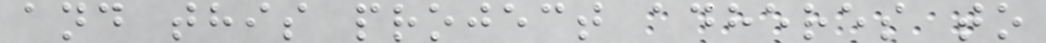and this project adheres to
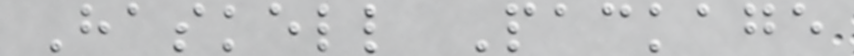Haskell Package
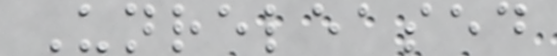Unreleased
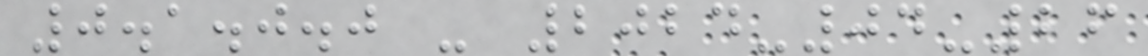0.1.0.0 - 2024-04-26
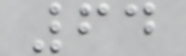64
